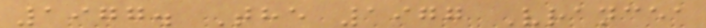1977. The 1977 Vrancea
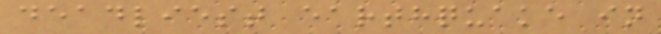deadliest earthquake in
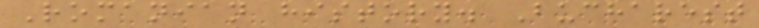Romanian history. Bucharest
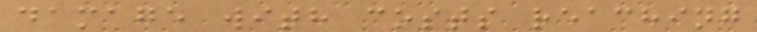damage with costs reaching
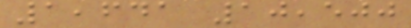1,641 10,500
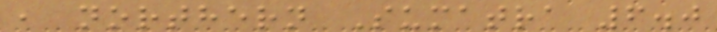, northern Sumatra 6.0
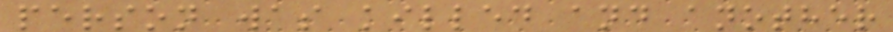person was killed and another
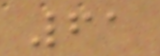61
